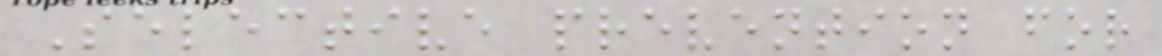Selective prevention for
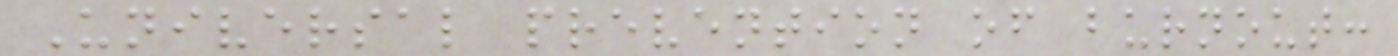Universal prevention of burnout:
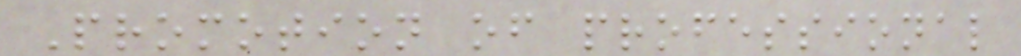Promotion of professional
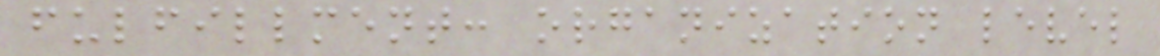fulfillment: organization level
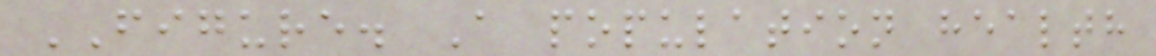FIGURE. A population health
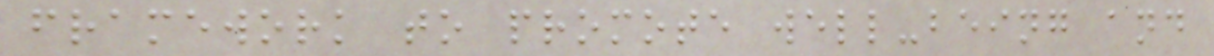framework to promote well-being and
